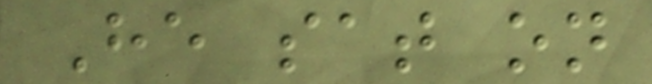He sat on
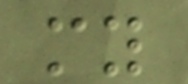my
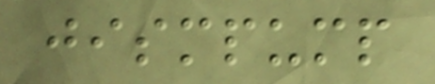jismpump
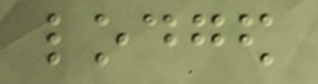lodged
